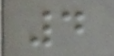4
